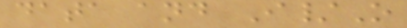data and I/O
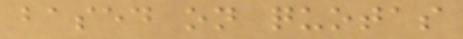based on quotas
